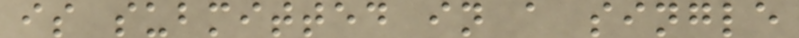is submitted in a single
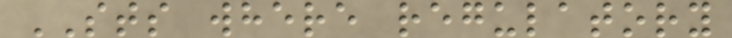STS where regulatory
